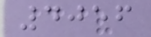4056
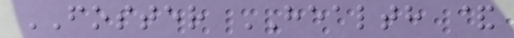FOSTER HEALTH &
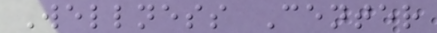Wellness Center
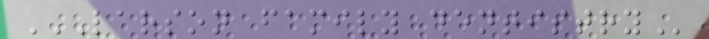LARSON FAMILY DENTISTRY
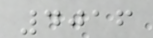4016
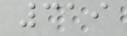319
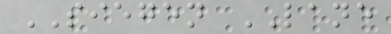SIEGEN LANE
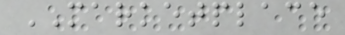MARKETPLACE
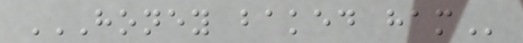HONEY BAKED HAM
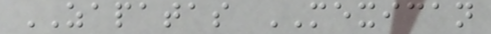ZAPATAS MEXICAN
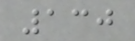130
